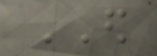ED
